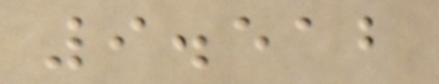9.512
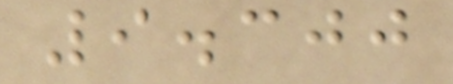9.300
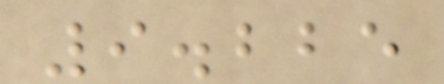9.225
